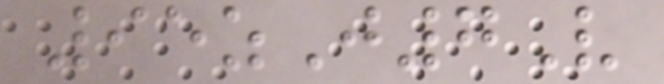95zJ7V
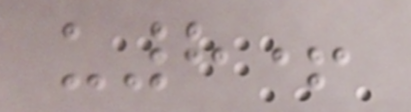u8+
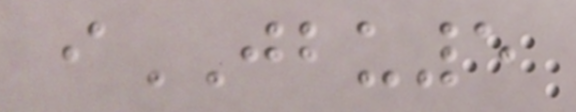iJBU5
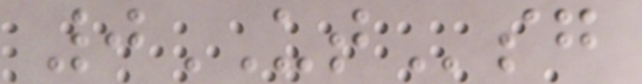0UTsg
